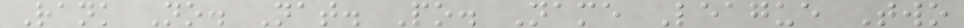Rank No. Nat. Po. Name League Two
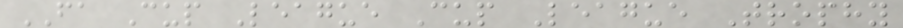FA Cup League Cup League Trophy
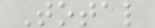Total
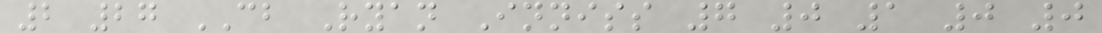2 27 CB Ryan Inniss 7 0 1 0 0
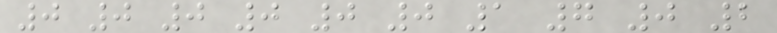0 0 0 0 0 0 1 7 0 2
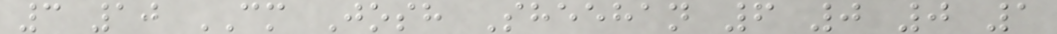3 10 CM Josh Sheehan 6 0 0 1
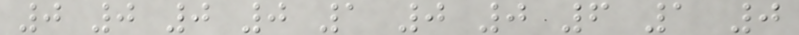0 0 0 0 1 0 0 6 1 0
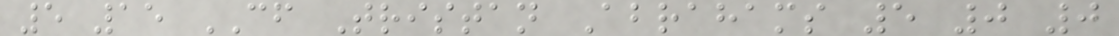5 15 CF Tristan Abrahams 5 0 0
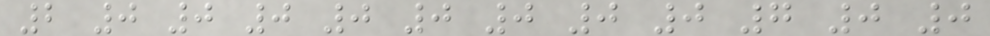2 0 0 0 0 0 0 0 0 7 0 0
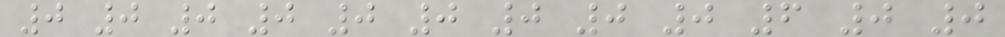0 0 0 0 0 0 0 0 0 6 0 0
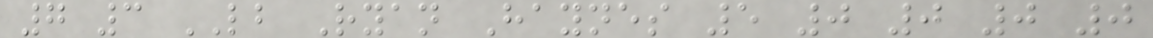7 3 LB Ryan Haynes 5 0 0 0 0
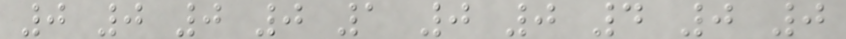0 0 0 0 1 0 0 4 0 0
